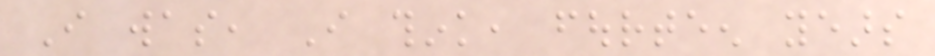I was, I think, fourteen years
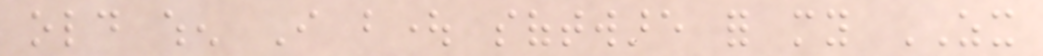old when I bought software for my ZX
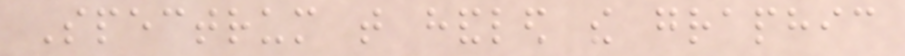Spectrum that handled the graphic
